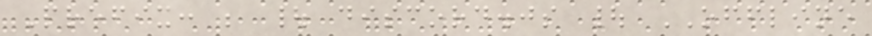Prefix: ; | discord.js | OFFLINE
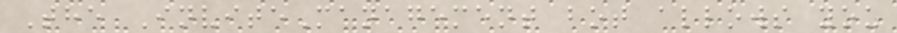The InviteManagement bot allows you
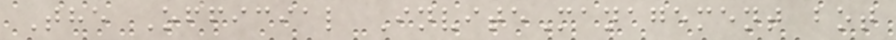The Official InviteManagement bot
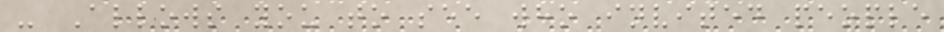- Allows you to see who invited people
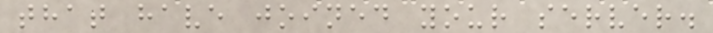that have joined your server.
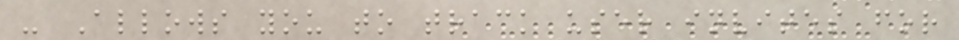- Allows you to track user invites for
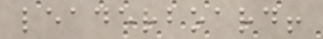leaderboard!
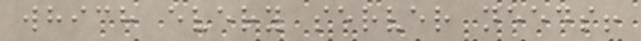which every server needs!
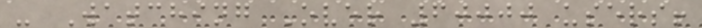- Watching Over 60000 users!
